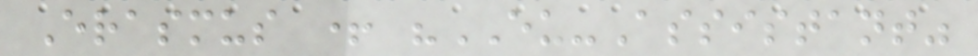Erasmus + "EU-Assistant"
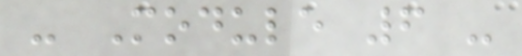- Module 6 -
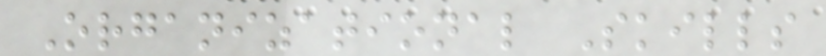Organizational Skills
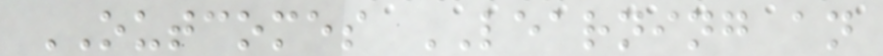OUTCOMES LEARNING an
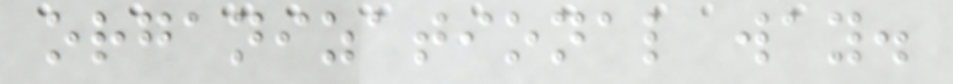organizational way.
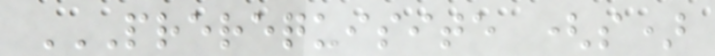PREREQUISITE (S)
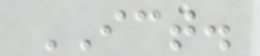ICT.
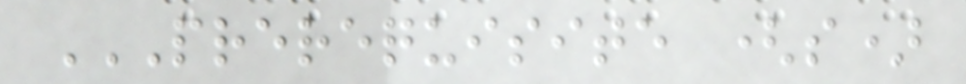PREREQUISITE (S)
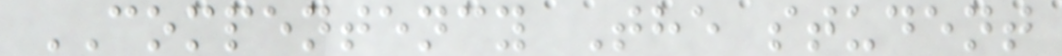COMPENTENCY The student
